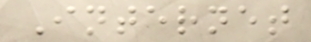Internet
